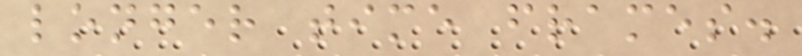longer time frames.
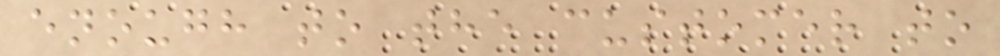enough to the customer to
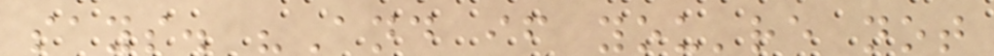says. "And if you're not
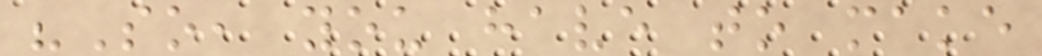"So, you have to make
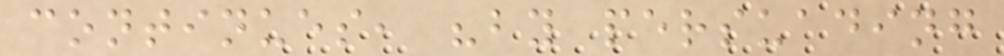continues, "by persuading
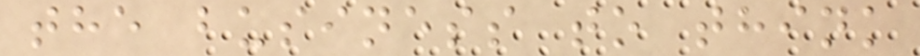the business to think
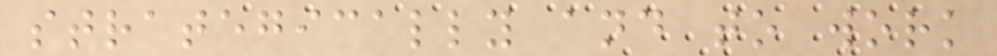strategically and to work
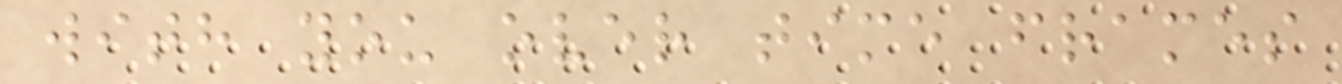with you over time frames
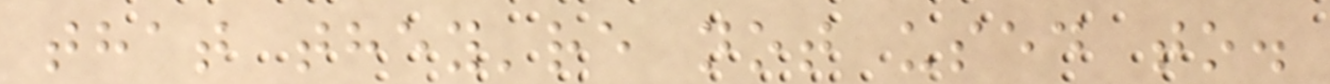that they're not used to.
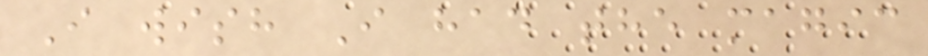I wish I had the magic
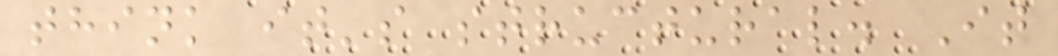think it's structural. It
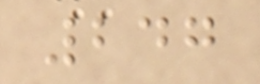247
